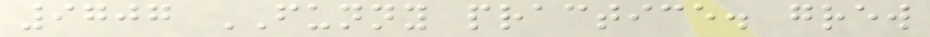9707 FUNNY practice. grew
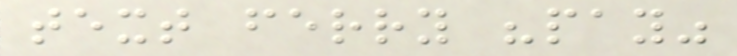text ferry "pay"
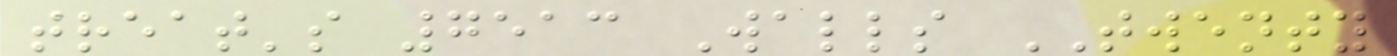treat's 7513 Walls TWENTY
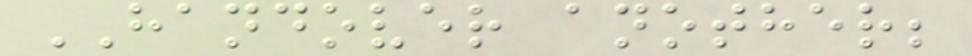HANDOVER another;
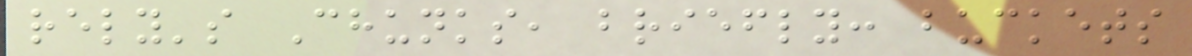rely's Chunks, briefly: buckets
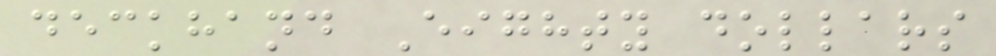deckhand Eighty dollars
